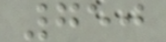750
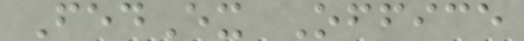FedEx Office
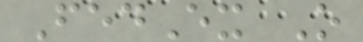FedEx O
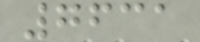7631
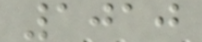1010
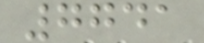7741
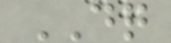DQ
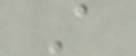A
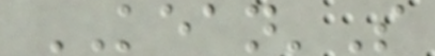KEAN'S
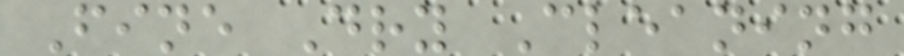Fine Dry Cleaning
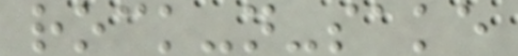rock-n-sake
